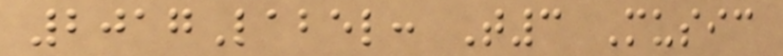2017Label: T3 Music
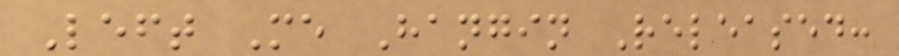Left Me Hangin Released:
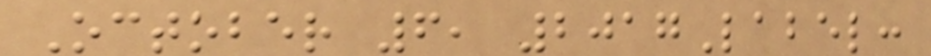October 6, 2017Label:
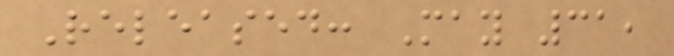Released: May 31,
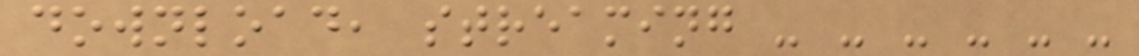download, streaming - - - - - -
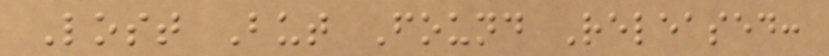Lost But Found Released:
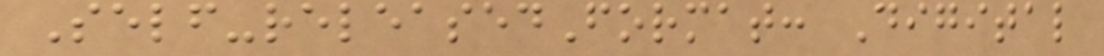Self-releasedFormat: Digital
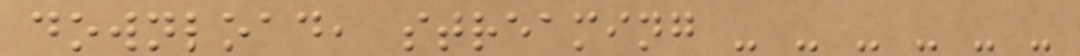download, streaming - - - - - -
